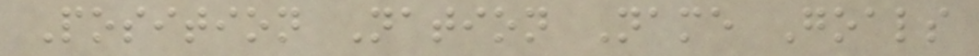Position Nation Name Goals
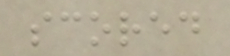scored
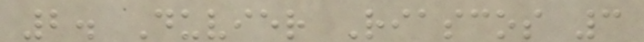2. Duvier Riascos 3
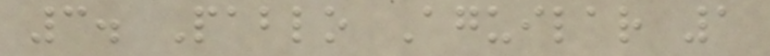3. Pablo Aguilar 1
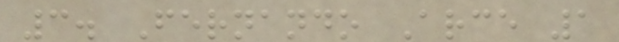3. Fernando Arce 1
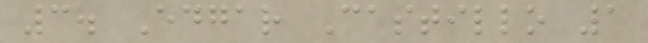3. Edgar Castillo 1
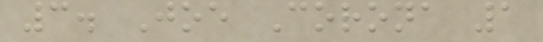3. Joe Corona 1
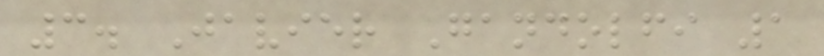3. Javier Gandolfi 1
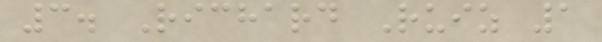3. Richard Ruiz 1
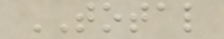TOTAL
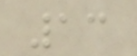13
